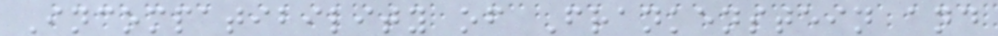Incompatibility of Frankenstein and
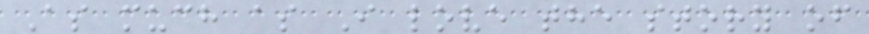As much as I love the story of
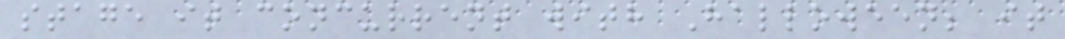stage it concurrent with Halloween; it
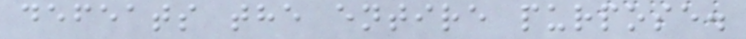defeats the entire purpose.
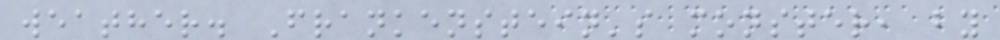weather. Frankenstein's monster, by
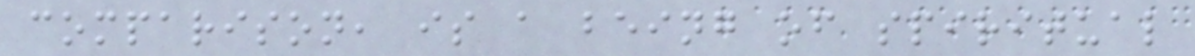comparison, is a being of spiritual
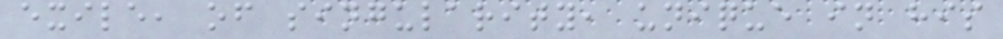exile, of singularity, unique in his
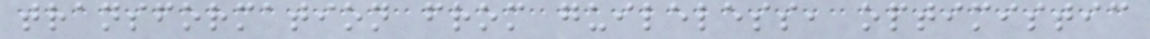transformation from guileless, optimistic
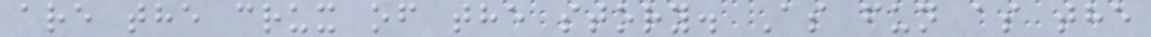are the crux of the story. As fun as the
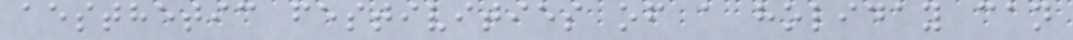aesthetic festivities of a holiday can
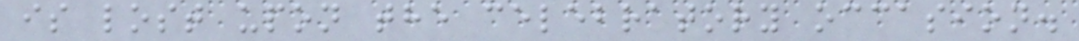is lost upon the celebratory occasion.
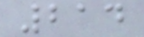214
